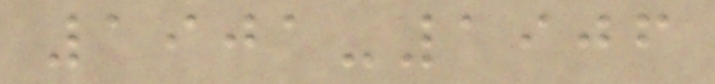1901-1906
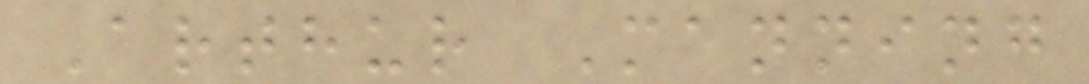Arthur Manning
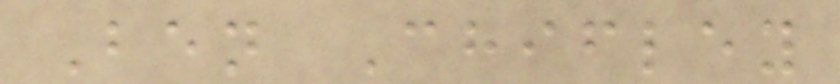Ben Chifley
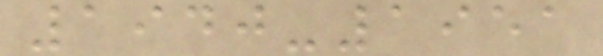1940-1951
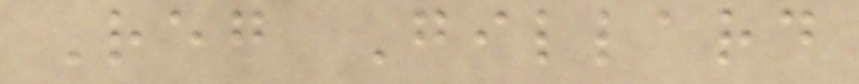Reg Gillard
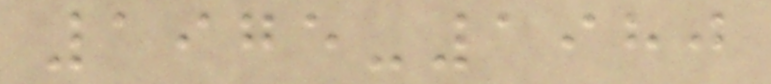1975-1980
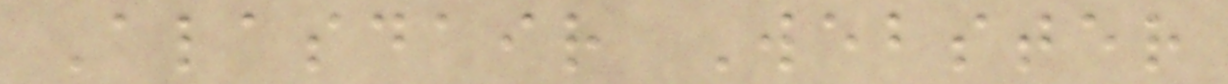Alasdair Webster
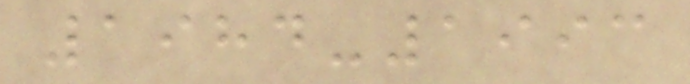1984-1993
